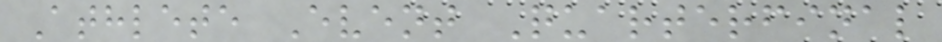Athlete Event Quarterfinal
